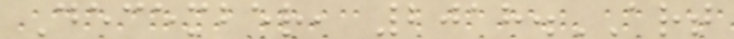December, 2018.ART
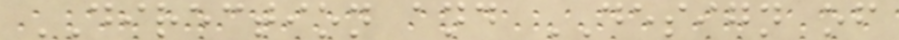DIRECTION and DESIGN of
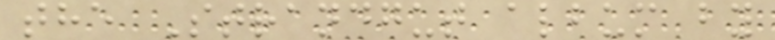the Strandgut album by
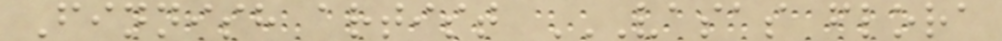Finnish artist VASAS FLORA
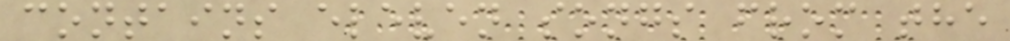contains eleven songs from the
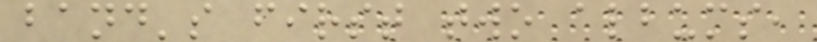band's first two albums,
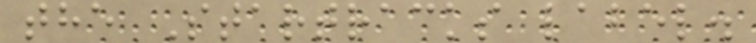the Startracks label.
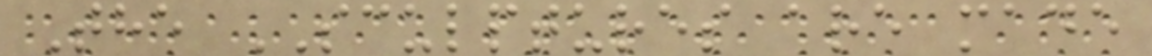The SCULPTURES are made
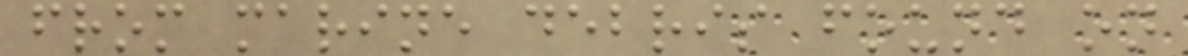from marine debris found on
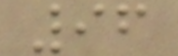96
